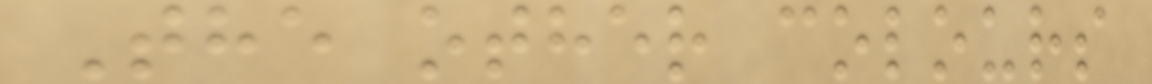The other colours
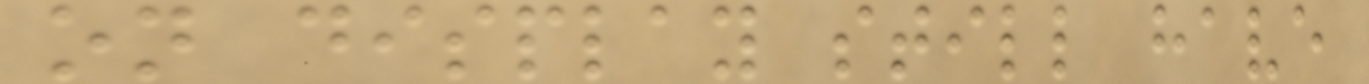on display still have
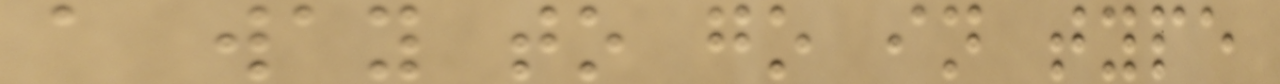a way to go in type
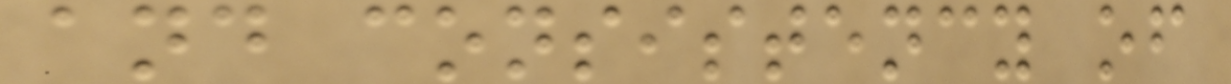and consistency of
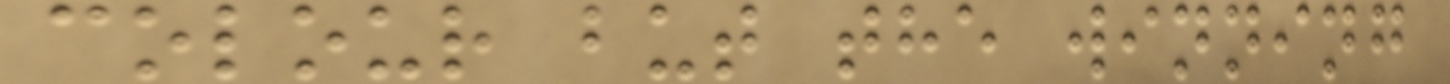colour but the winning
